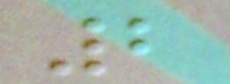2
